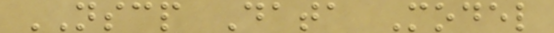NSCP Data Model
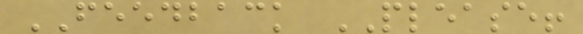FEEDBACK PLEASE!
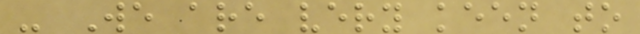- We are very keen to
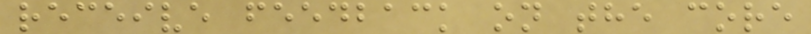receive feedback on the core
